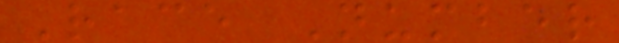Race Number
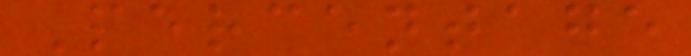Percentage
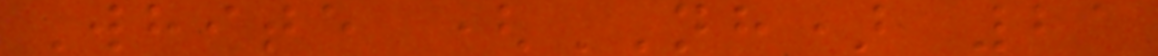White (NH) 21
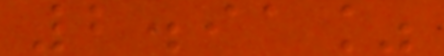2.91%
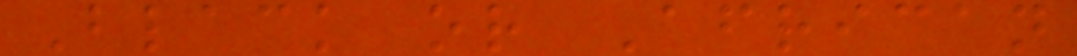Black or African
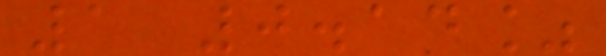1 0.14%
